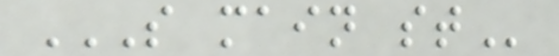S MAIN ST
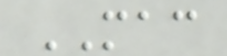MAC
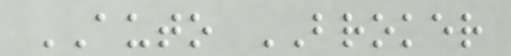AUTO BROKER
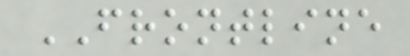FRONTLINE
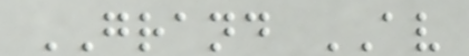GRAND AV
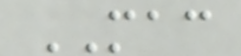MAC
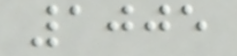1005
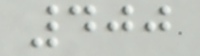400
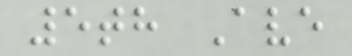5th Ave
